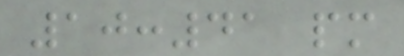10:41 pm
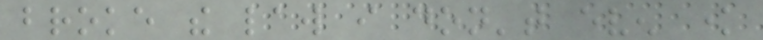broke the law i don't even know
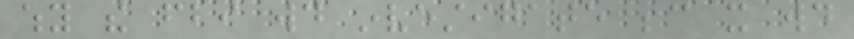why the fbi would investigate because it would
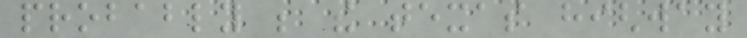probably be the texas highway
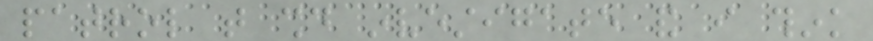patrol that should investigate and i think
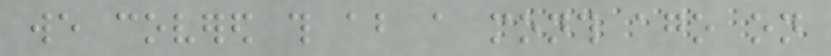we covered this about a month ago on
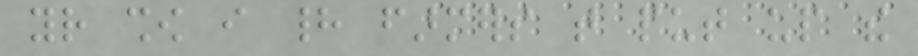your show i had farmers that put up the
